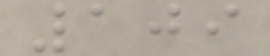109
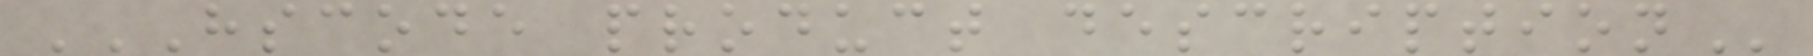HSCODE PRODUCT DESCRIPTION
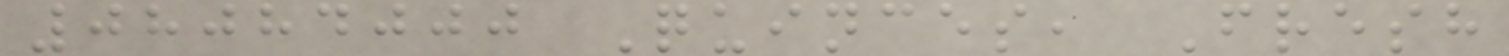08084000 Quinces, Fresh
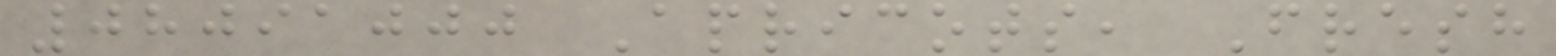08091000 Apricots, Fresh
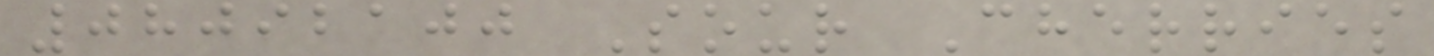08092100 Sour Cherries
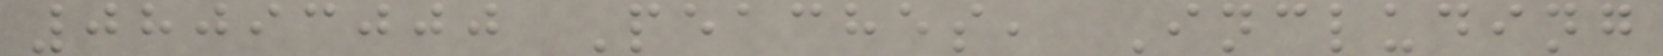08093000 Peaches, Including
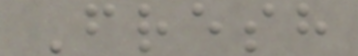Fresh
